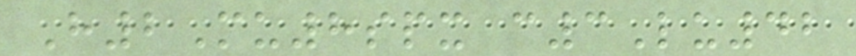H2Mu8spx c3Lu42
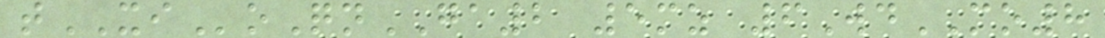tXIoQnGA2 5mz 6WdMO8
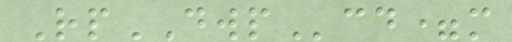RpDWPcd=m
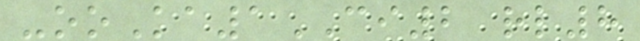-ooKa1CI2 rl8
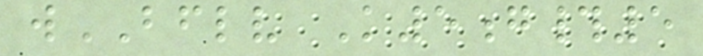wBFLV K5g#5
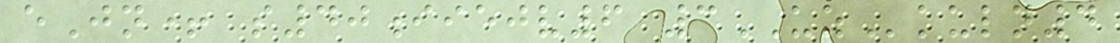eJn+ s40iiejv6 3UZkuln4
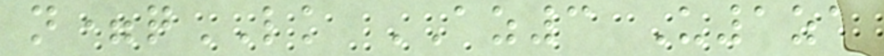n=qLK AZ3 U1za
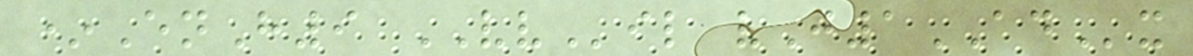*EnH9 VVil vJ1ADx
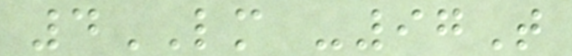4LM -97T
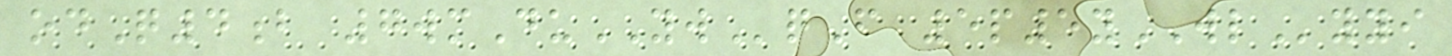odQ4b 7wmDuYWqF 5p5yWLyyi
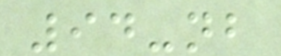94-nb
